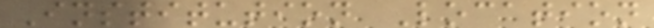Institution Location
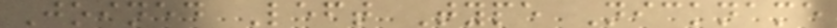Joined Left Type Nickname
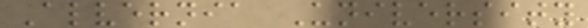Alvernia University
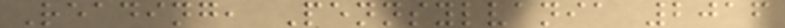Reading, Pennsylvania 2016
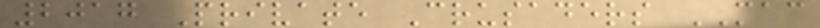2017 Private Crusaders MAC
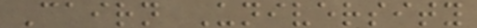Cairn University
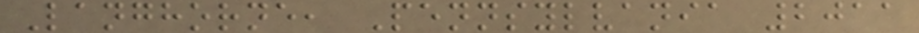Langhorne, Pennsylvania 2011
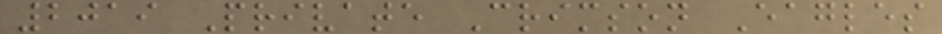2019 Private Crimson Eagles
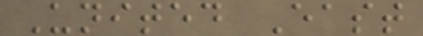United East
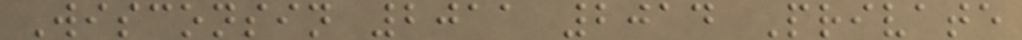Wisconsin 2011 2014 Private
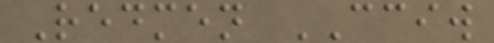Redmen CCIW
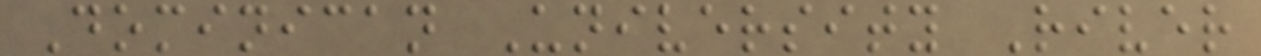Dominican University River
